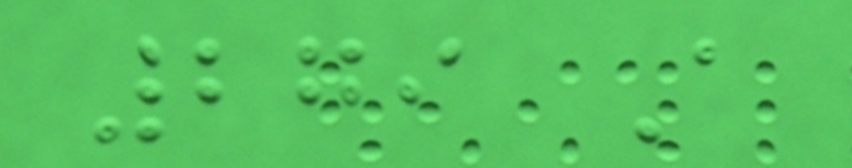279 A
